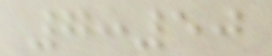7:50
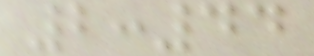2:44
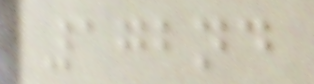172nd
